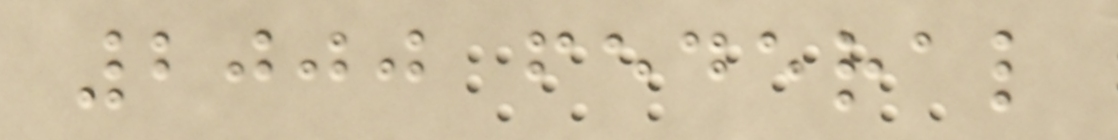2000 federal
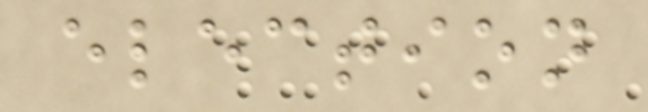election
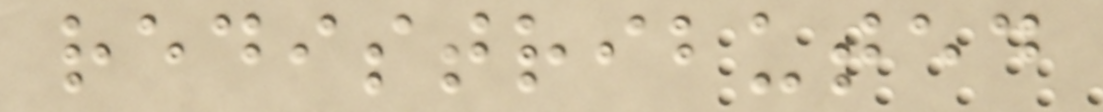redistributed
